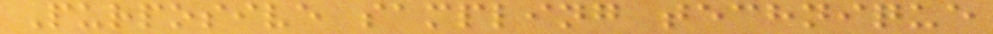Purposive sampling technique
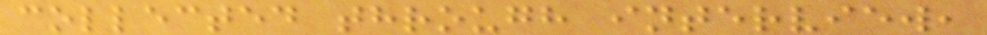collected through interview,
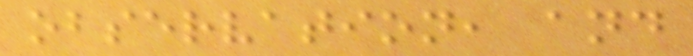observation, and
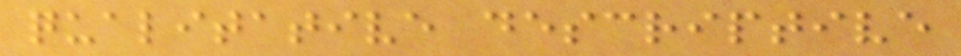qualitative descriptive
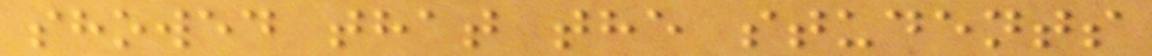showed that the students
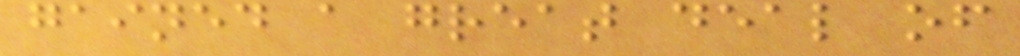gained a great deal of
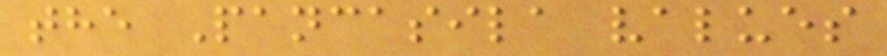the Pancasila values
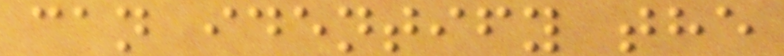can identify the
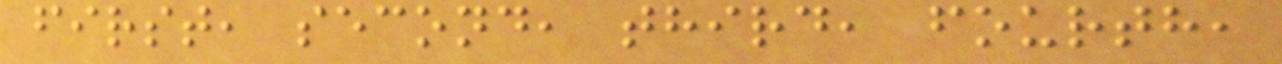first, second, third, fourth,
